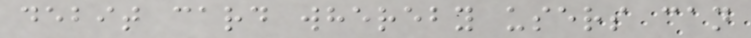debit card whereby users can
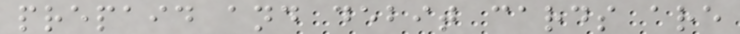prepaid and debit cards are
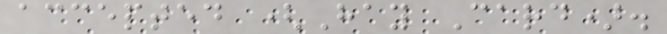accepted (Hay Card).
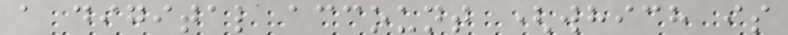a digital account (which is
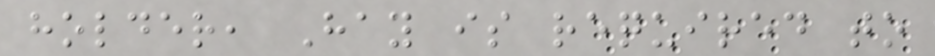holder, Hay is required to
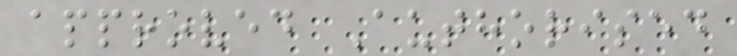approved Authorised
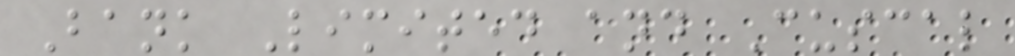Bank Limited and Cuscal
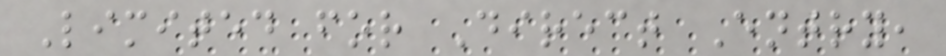Limited for Direct Entry,
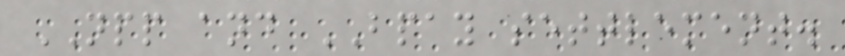NPP and BPAY settlement.
